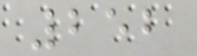252
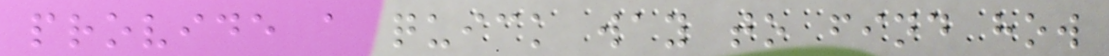provide a quick way to find how
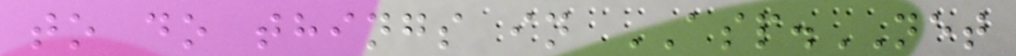to do things in ASP.NET
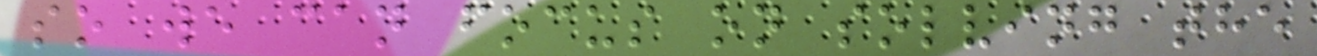so we can focus on solving the
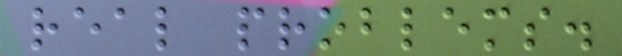real problems.
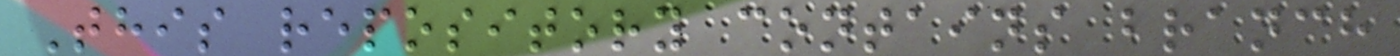This repository contains branch
